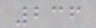236
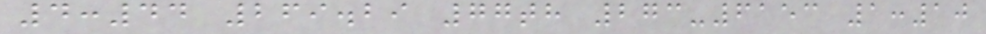4:44 269.29 77th 273-6153 1:10
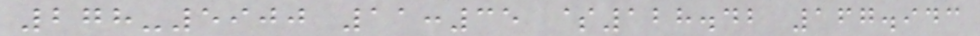278-5900 11:35 $128.42 167.943
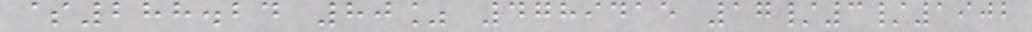$288.24 80% 4789415 17/3/1902
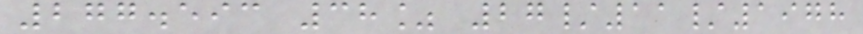277.593 38% 27/11/1978
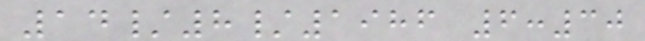14/8/1986 6:30
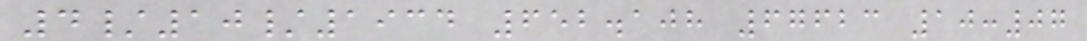4/10/1934 652.108 67623 10:07
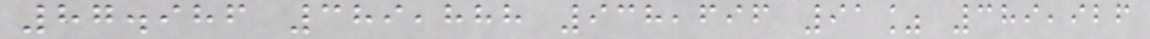87.986 389,888 938,696 91% 389,926
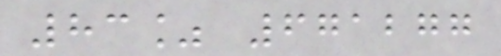83% 671277
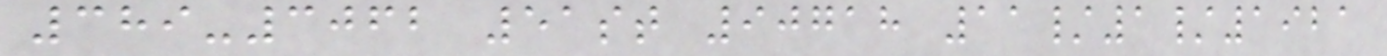389-3062 51st 90718 11/1/1921
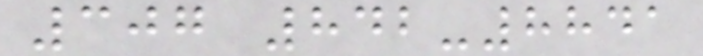307 842-8841
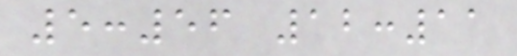5:56 12:11
